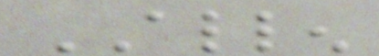ALLEN
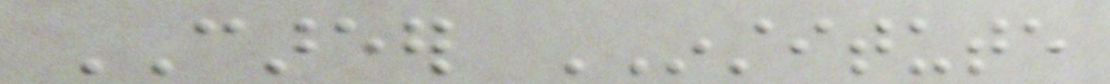CAREER INSTITUTE
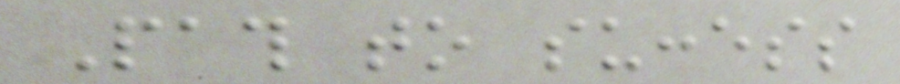Path to success
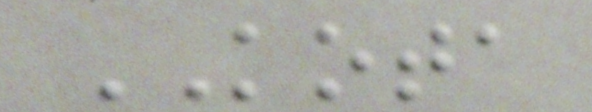KOTA
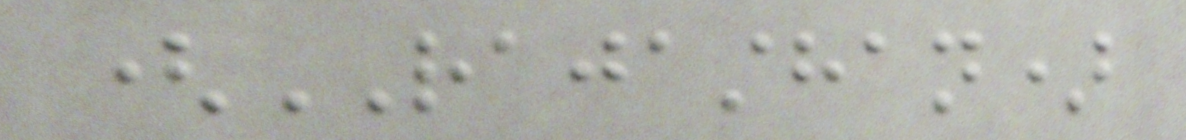(RAJASTHAN)
